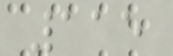115
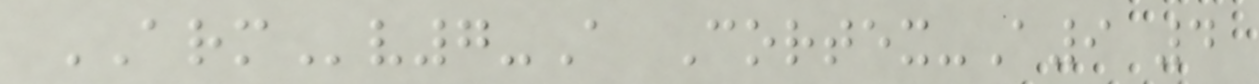ARMv7-A Cortex-A9 4
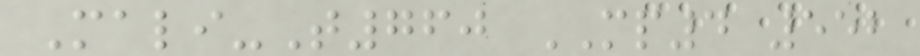Mali-T760 MP4 552
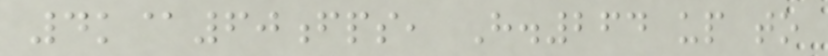4k@60fps, H.264 up to
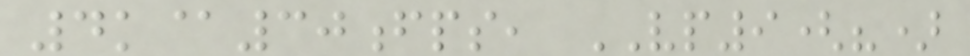4k@30fps, VP9(?)
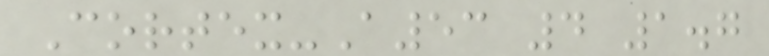Cortex-A53 4 1.7
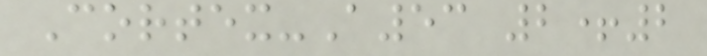Cortex-A53 2+2
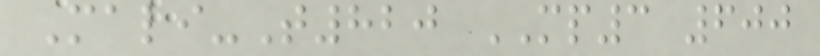Mali-T820 MP3 600
